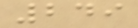249
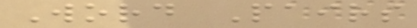Word Pairs
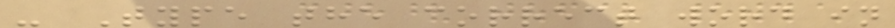- Type the correct word in
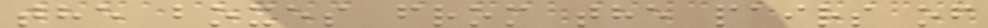the boxes from the pairs of
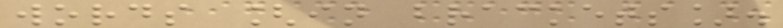words [in brackets].
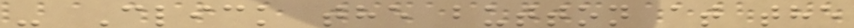- Click the button at the
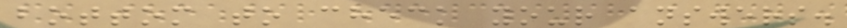bottom to check your answers.
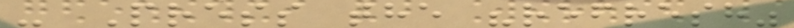- Press the "refresh"
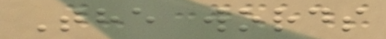The words
